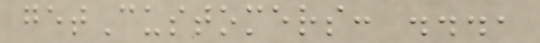getCustomers: ...,
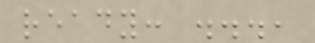ready: ...,
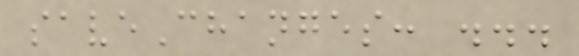saveChanges: ...
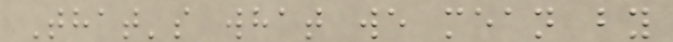That's what we mean by
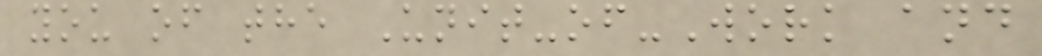you of the Unit-of-Work and
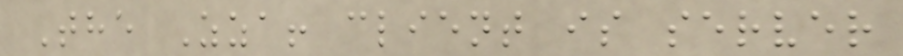The Zza! client is server
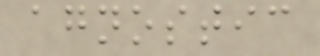agnostic
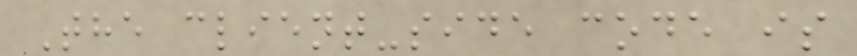The client-side code is
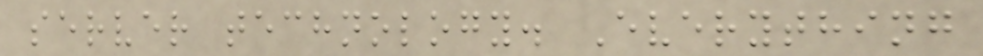server technology. Everything
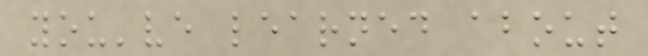you've learned about
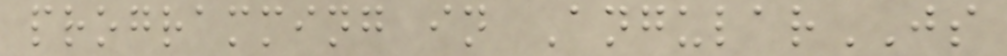programming in AngularJS
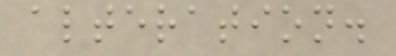alteration.
